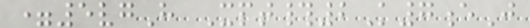=5vgH Xpt#2K7eJ
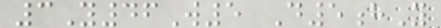3Y46W5 D5hY
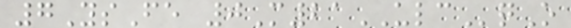7YsFe 0M21ULCqO
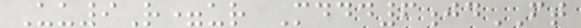Uu9R=ur Mddd6jdFT
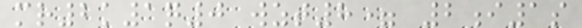mr2k1q0 wzt8= 2i1s
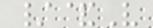/&V
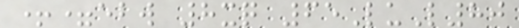+=ebw 8xq 65LuL80
